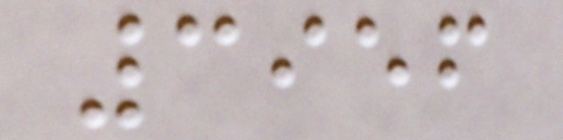3956
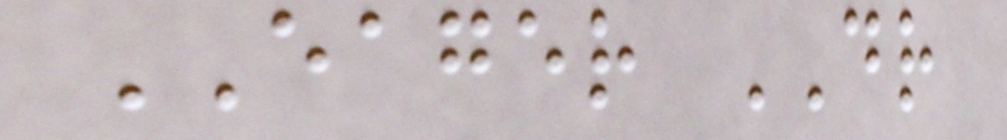EAGER DR
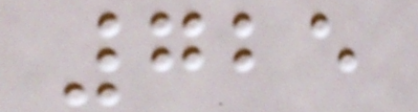725
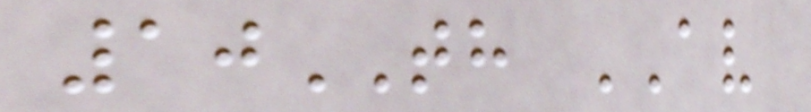10TH AV
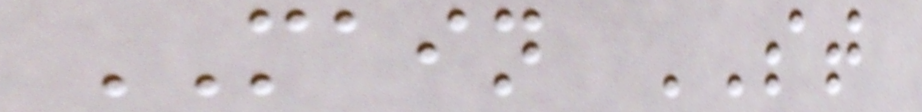MAIN ST
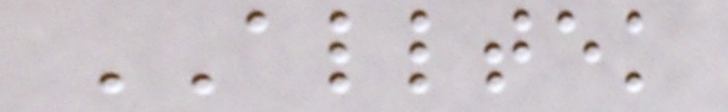ALLTEK
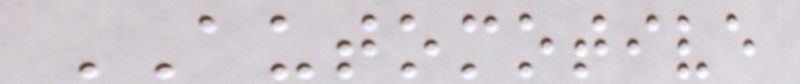AUTOMOTIVE
